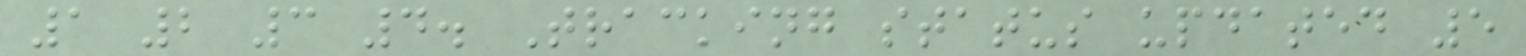1 2 3 4. Tracking status updated 5
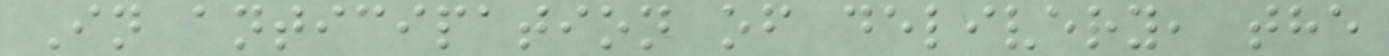In anticipation of delivery, the
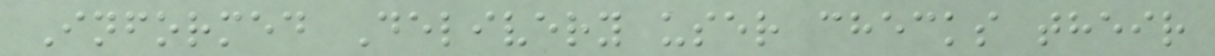Informed Delivery user checks their
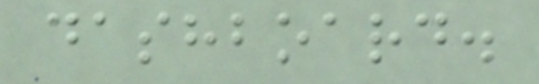dashboard.
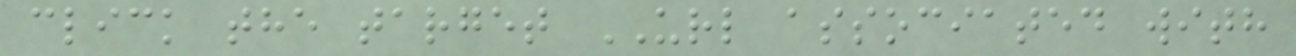click the target URL associated with
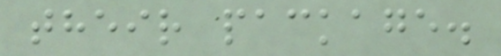their package.
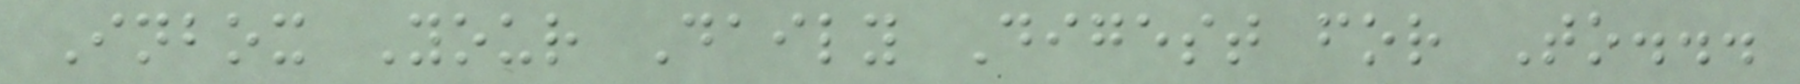Inbox Your Daily Digest for To...
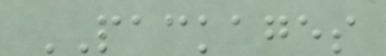PACKAGES
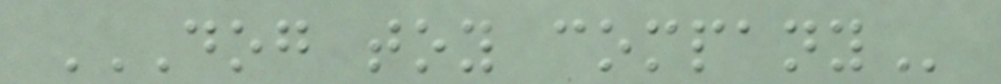DOG TOY COMPANY
